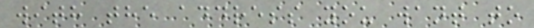with the address you want to
